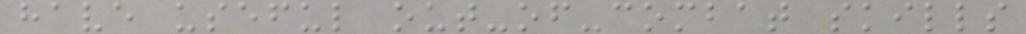have useful out-of-combat skills
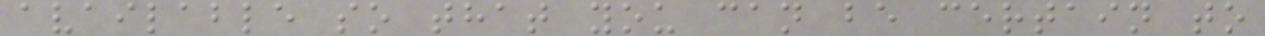available so that you can be certain to
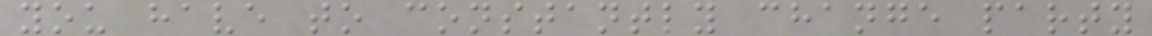you have to constantly change party
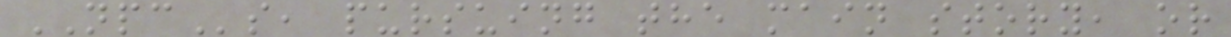NPCs, pursuing the main story, or
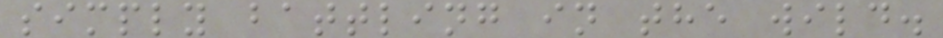simply battling in the wild.
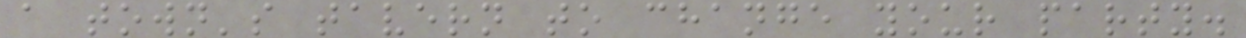a town's tavern to change your party.
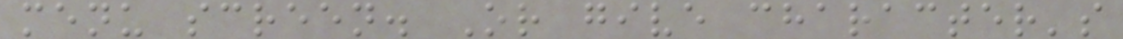menu screen. Or give character's
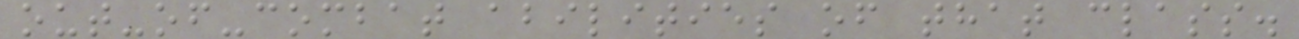out-of-combat abilities of that class.
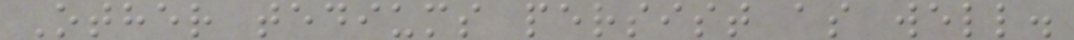Other tediums persist as well.
